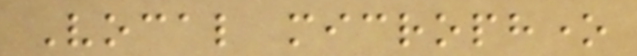Vocal microphone
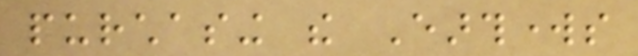purchasing the Earthworks
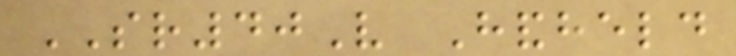SR40V Handheld
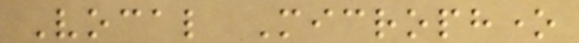Vocal Microphone
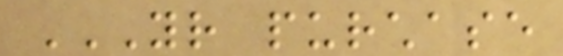YOUR PURCHASE
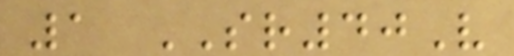1 SR40V
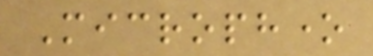Microphone
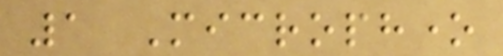1 Microphone
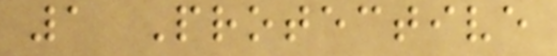1 Protective
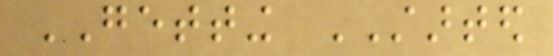GETTING STARTED
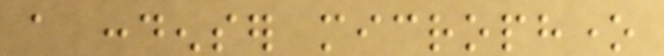a condenser microphone
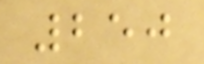250
